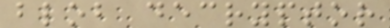blob decryptor
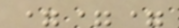===
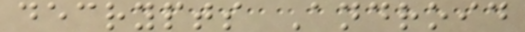decrypts Android
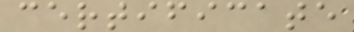certificate
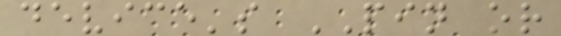device's PIN or
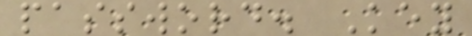password. Key
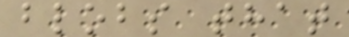blobs that
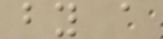by a
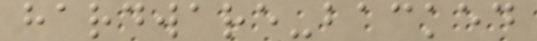hardware-backed
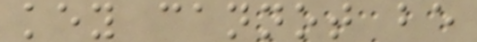key cannot be
